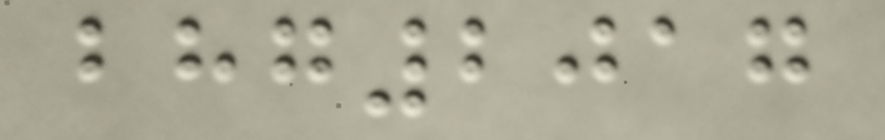bhg2017
